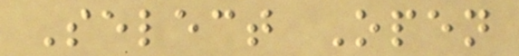Select Open
